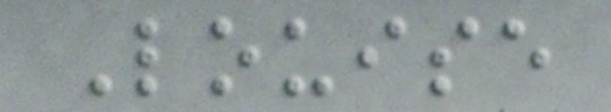Louise
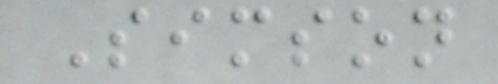Simson
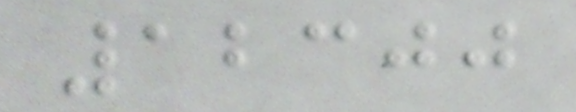12300
